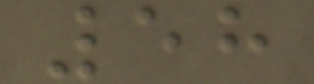58
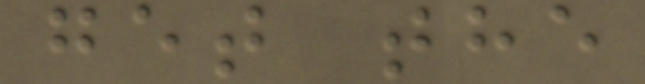get the
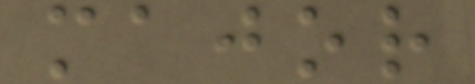major
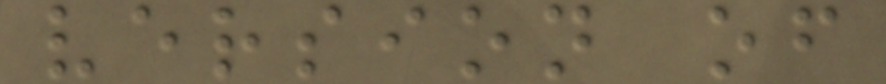version of
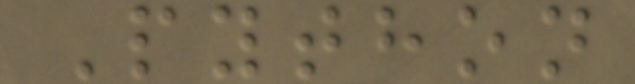Python
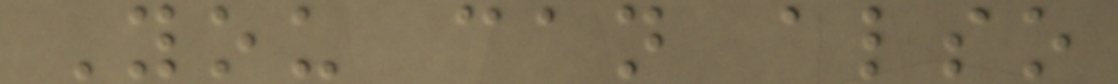You can also
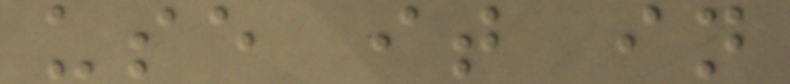use it in
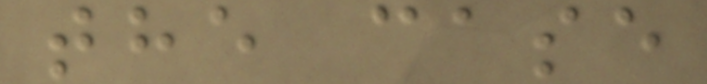the case
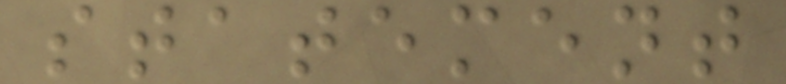statement
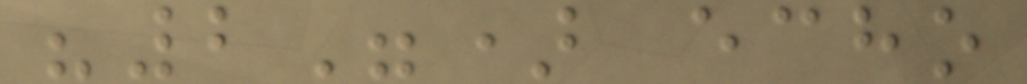"2") echo
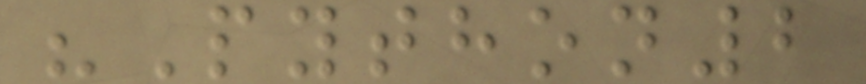"Python2
